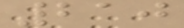210
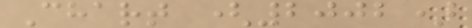Chart (2002)
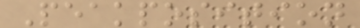Peakposition
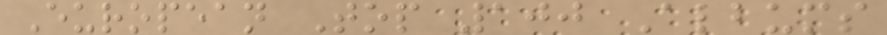European Top 100 Albums
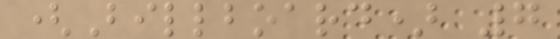(Billboard) 7
